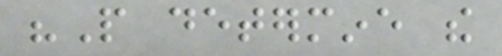"People determine the
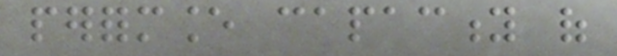performance capacity of
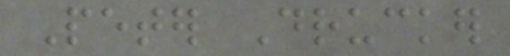Peter Drucker
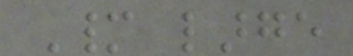Many large
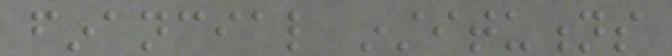financial institutions
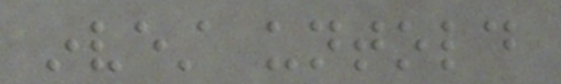invest untold
